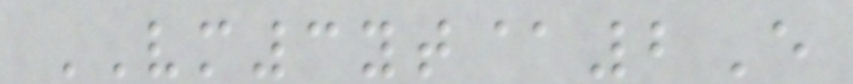VM3yt@2E
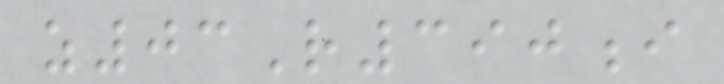z03R390i
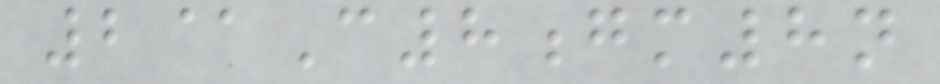2@C8gm8n
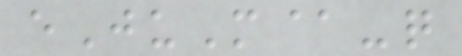eJuM@-q
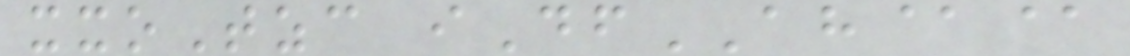xxoTzc iDfAH@@
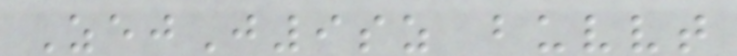ZejJ9sz buvvt
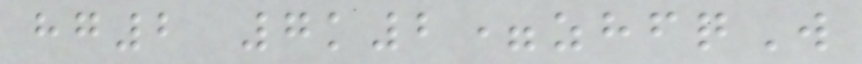hg2 7k2=zhfqW
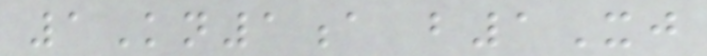1Kn1a b1Xj
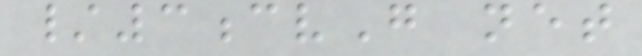/3cvG net
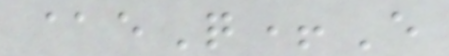@eQ+E
